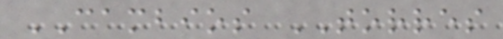CAMBIOS TORRES
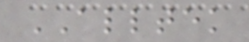ALLTEK
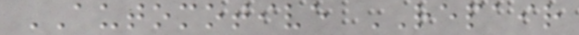AUTOMOTIVE REPAIR
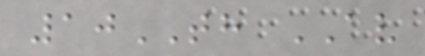10TH AV
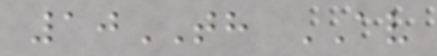10TH AV
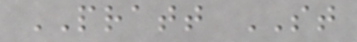PRATT ST
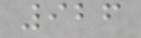926
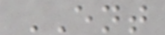ENT
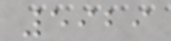5929
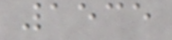1535
